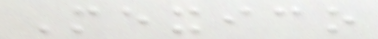Mexico
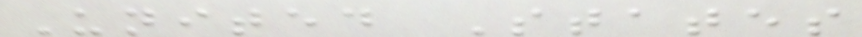United States
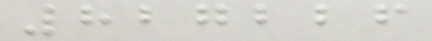827226
